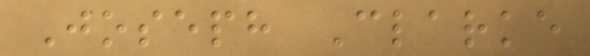Joseph Clarke
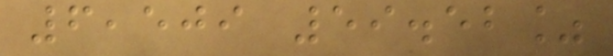6,509 59.52%
